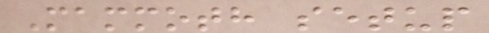Mammoth setup
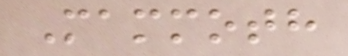Mammoth
